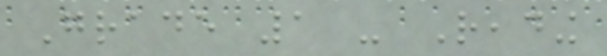Grade 1 - Reading
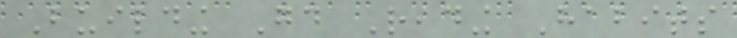Building Good Reading Habits
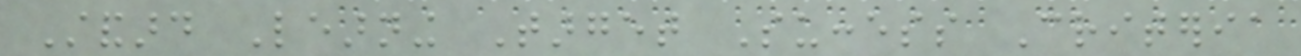Standard Learning Target Success Criteria
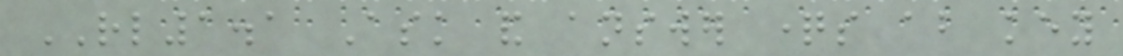RL1.1 Ask and answer questions about key
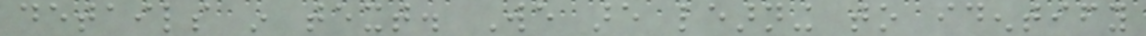details in text. We are learning to identify
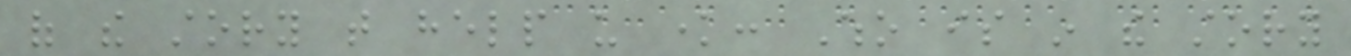of the story that help us know: Who is in the story
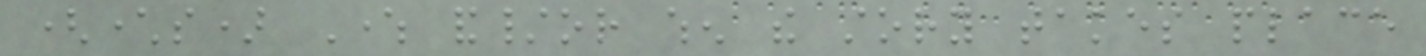(characters) Where and/or when the story takes place
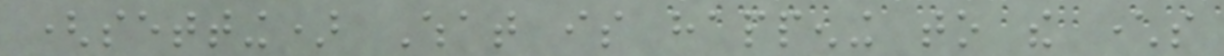(setting) What is happening to the characters
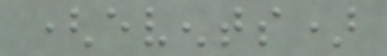(events)
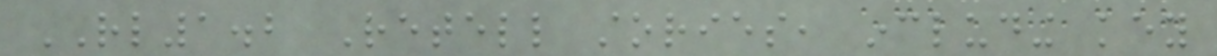RL1.2 Retell stories, including key
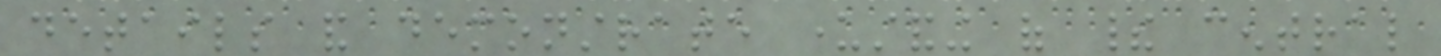details and demonstrate understanding of their central
